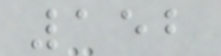152
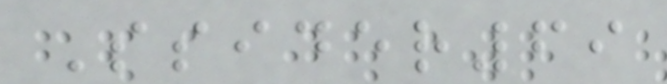Ssider69
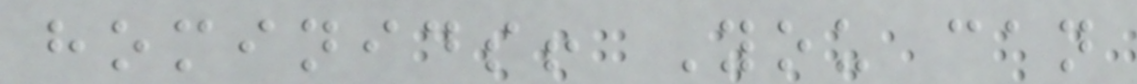hominids! You can
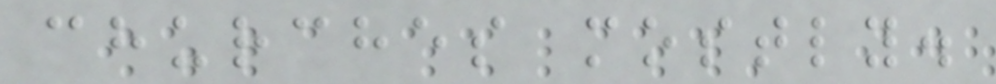churches mostly.
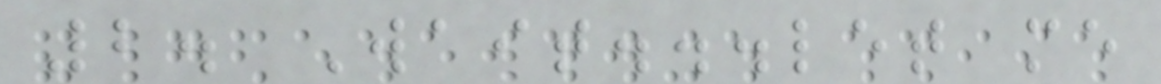2. Wait...let me
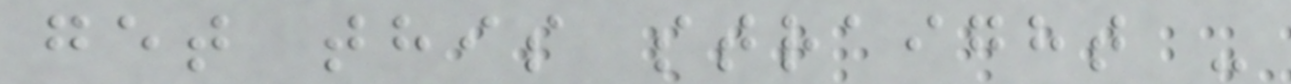get this straight -
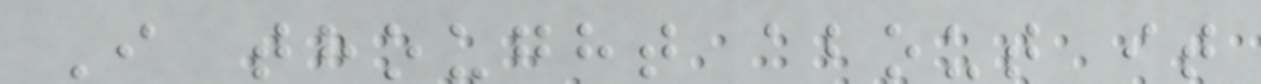I thought about it
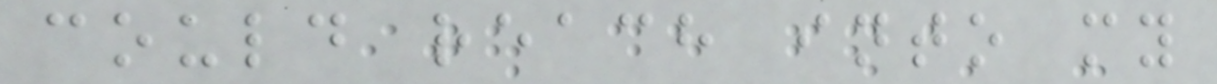could reach into my
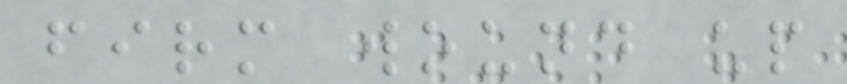firm wound up
